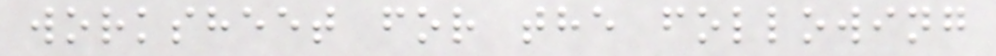worksheet for the following
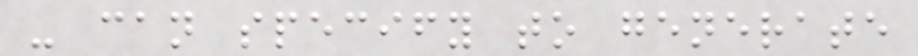- can specify to generate
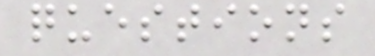questions
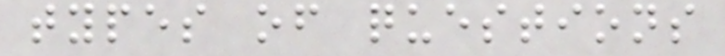types of questions
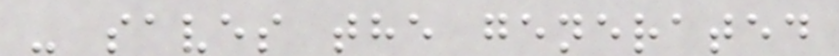- saves the generated
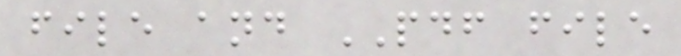file and PDF file
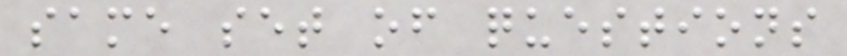same set of questions
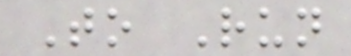To Run
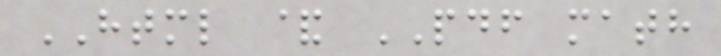HTML & PDF math
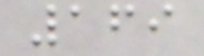169
